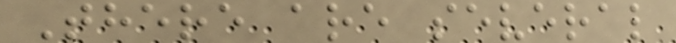There are several
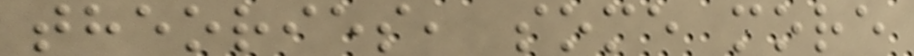theories, some more
